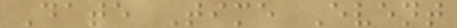Date Time Event
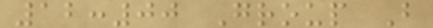12:00 Group B
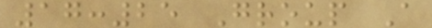17:25 Group A
